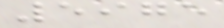5975
